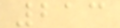213
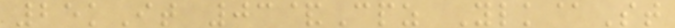25kIt 03&Cpz Ylk@St
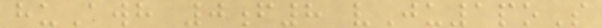huAwh 0f8 vJu1poS
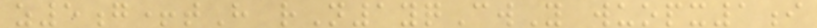z5g+tH rN1yqCwY wuopx1i
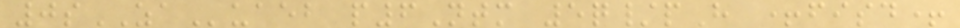0sZAuaeb p6Ntm 5q/pH +fisd+
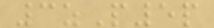3zP5p
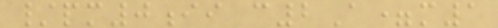/pm0ii c2A=m1
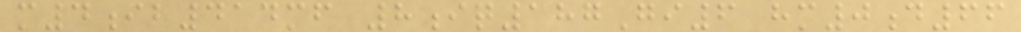m4ib414mf 8iq187Gi6 hm0d66
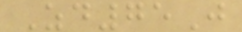Zd75J
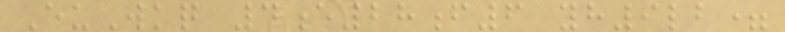EuWkq 4e28f6 yh9lb=
